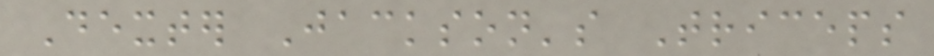Dexter Jackson's Triceps
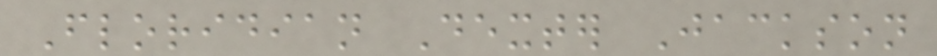Floridian Dexter Jackson
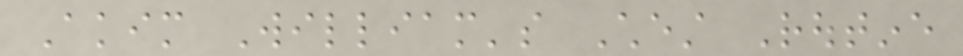Akim William's Chest Routine
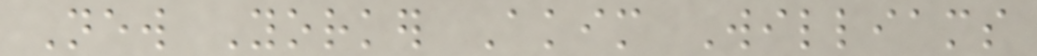New Yorker Akim Williams
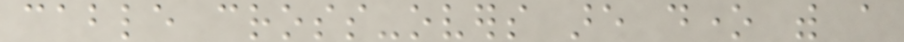cable cross-overs are done with a
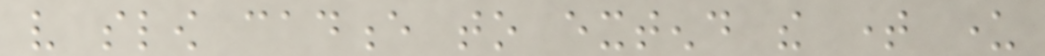very slow cadence to extend the time under
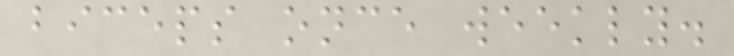biceps once weekly.
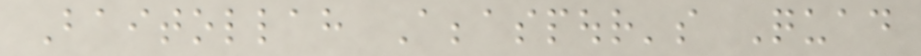Baitollah Abbaspour's Quad
